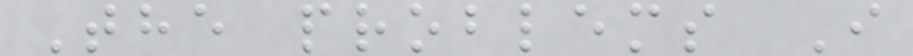The problems I
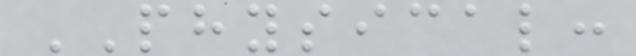PHYSICAL:
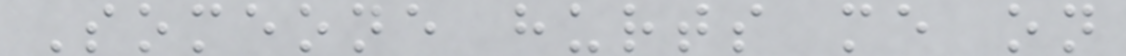Someone hurts me on
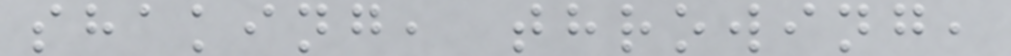shaking, throwing,
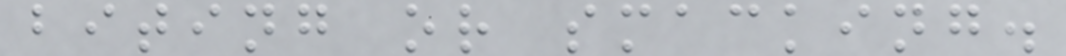biting or smacking.
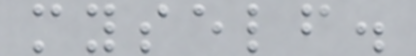myself.
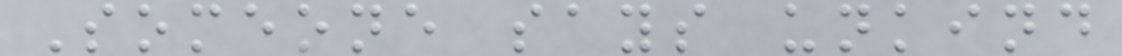Someone says unkind
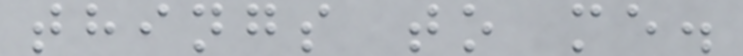things to me.
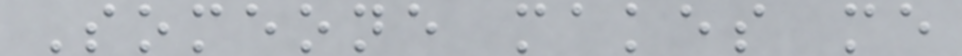Someone makes me
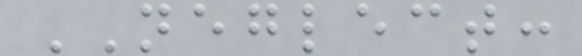NEGLECT:
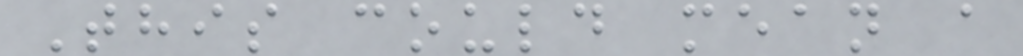This could mean a
